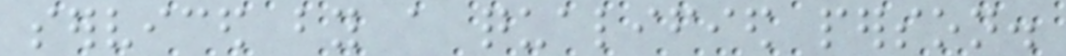serviced by a qualified person.
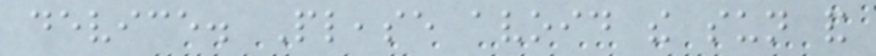device. Please avoid the sun and
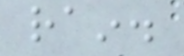rain.
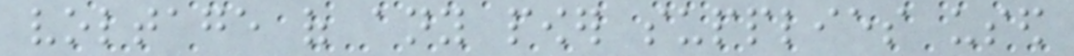voltage of any power supplies used
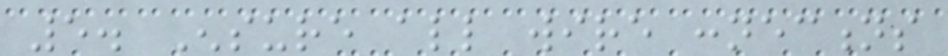5. Ensure all wire connections
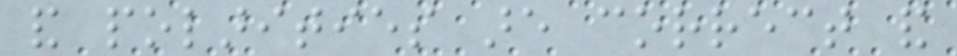and polarities are correct and
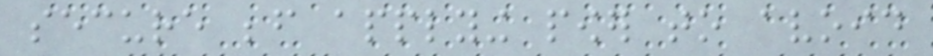secure before applying power to avoid
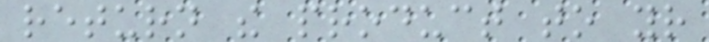return the product to your
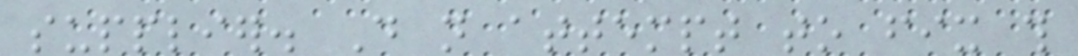supplier. Do not attempt to fix this
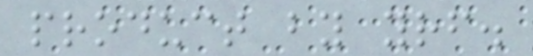product by yourself.
